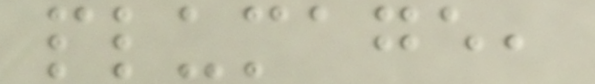plumage,
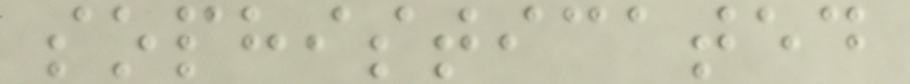sophisticated
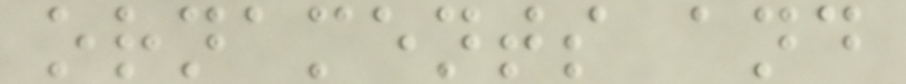ornaments and
